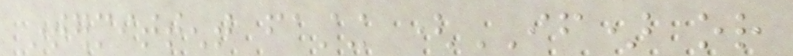intermittent fasting (IF) or
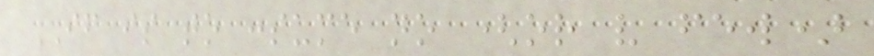IF is to consume no (or very few)
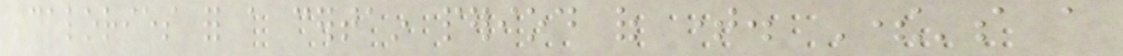calories for a certain period of time. There's a
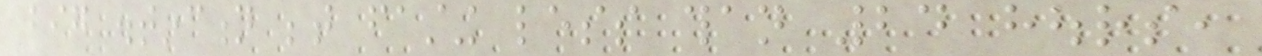big distinction between fasting less than 24 hours,
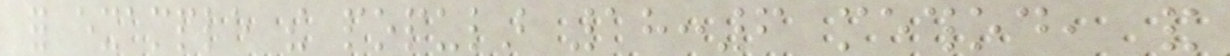for example the popular 18:6 method, and
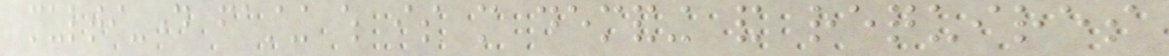multi-day fasting which is more demanding and requires
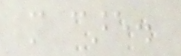more care.
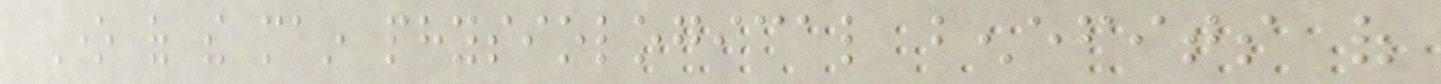One of the main physiological benefits of
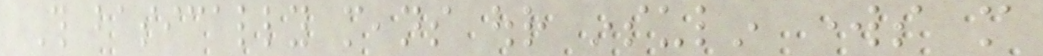This basically means our insulin works more
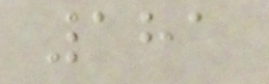181
